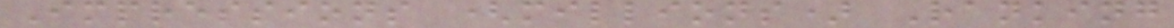Impressions (millions) Ranking
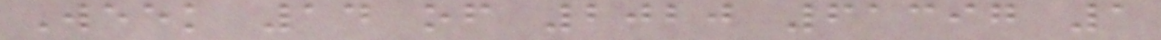Week 14 of 2020 61397 1
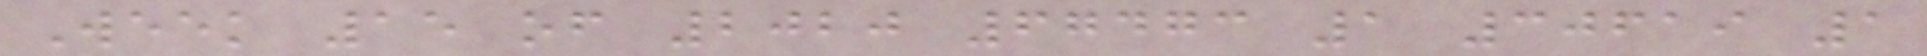Week 15 of 2020 67473 1 30619 1
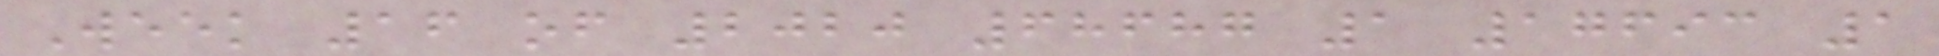Week 16 of 2020 68687 1 17693 1
